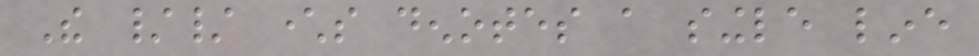The // characters denotes a single line
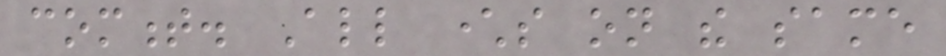comment. All characters on the same
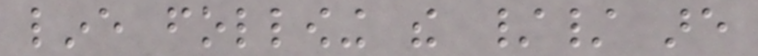line following the // are
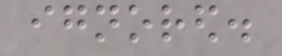ignored.
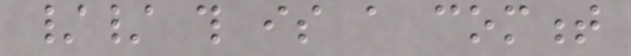// this is a comment
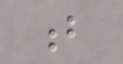b
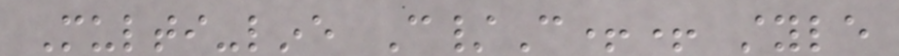Multi-line C/C++ style
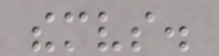themselves.
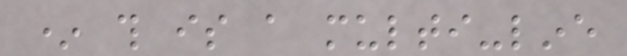* this is a multi-line
